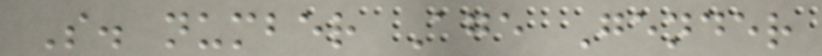S. number Age Gender
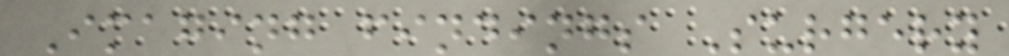Imaging findings Surgery
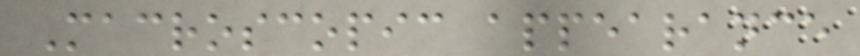Macroscopic appearance
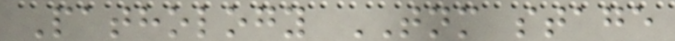Pathology TNM stage
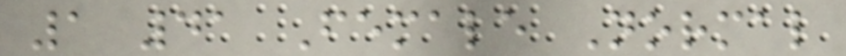1 41 Female Normal
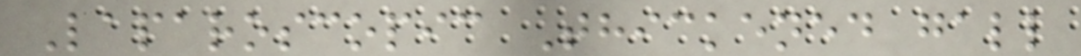Laparoscopic Thickened gall
